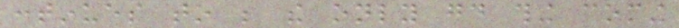continues to be the only good thing coming
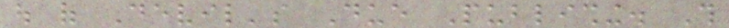out of Devil's Due Publishing. This
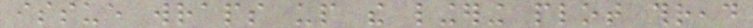issue wraps up the lingering plot thread
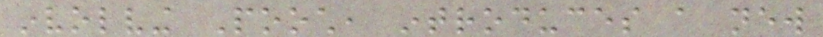involving Pooch, introduces a new
